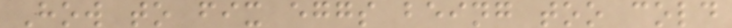How to fix eggs being too cold
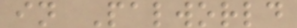in Palworld
